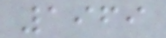1969
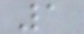1
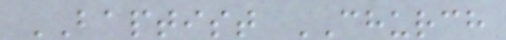BAPTIST CHURCH
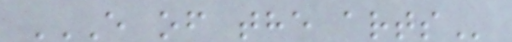E OF THE ARTS
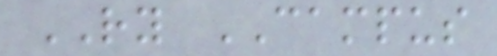RY CAMPUS
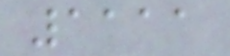1111
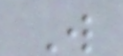W
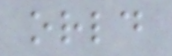orld
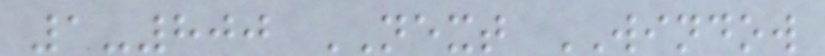1-800 NEXT WINDOW
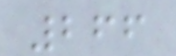266
